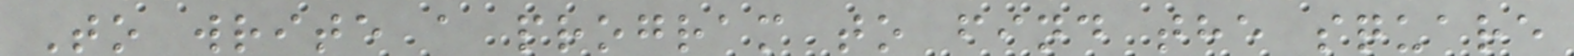To write a program to find the square
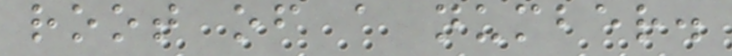root of a number.
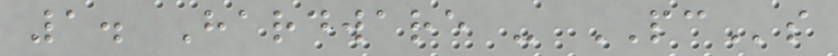1. Hardware - PCs
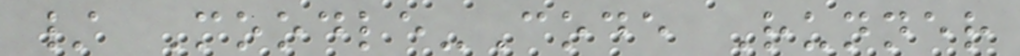/ Moodle-Code Runner
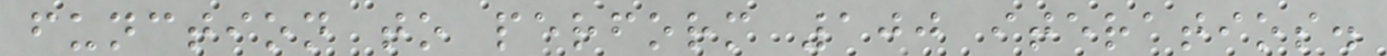function to perform 100 iteratios.
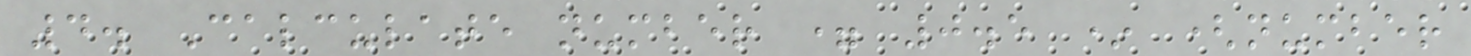4. Calculate number = 0.5 * (number
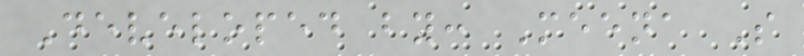Developed by: Meena S
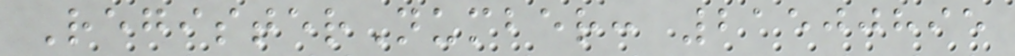RegisterNumber: 21500895
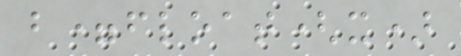b=float(x)
